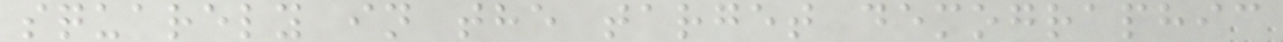squarely in the target demographic
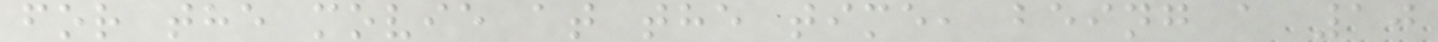for the movie at the time, being a 10
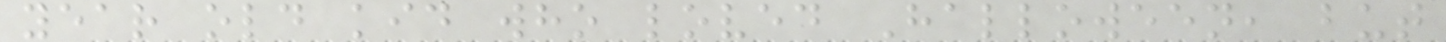year old kid who loved Halloween, but
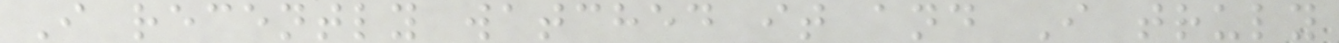I recently watched it and I truly
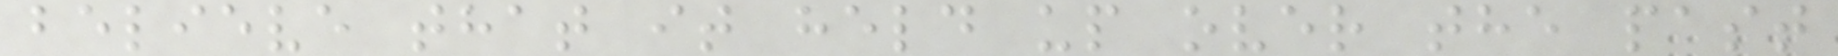believe that it held up over the past
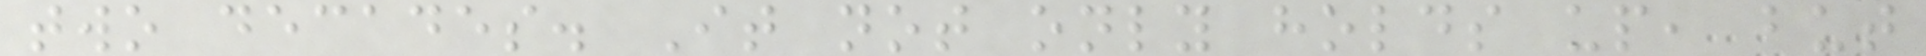two decades. It not only holds up, but
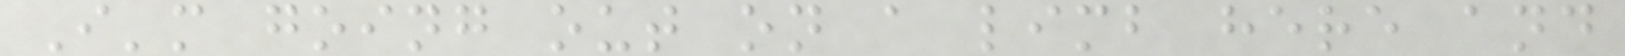I'm going out on a limb here and
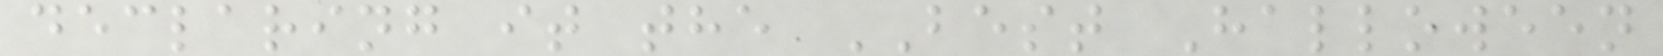declaring it the BEST Halloween
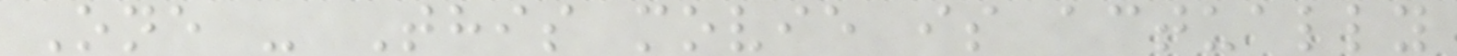One - This movie is actually
